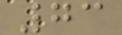73
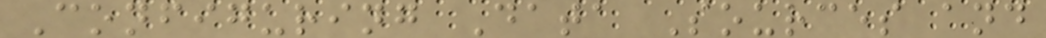Configuring Data Sources and
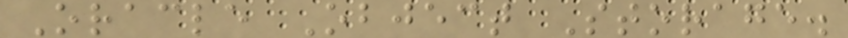Oracle Object Storage.
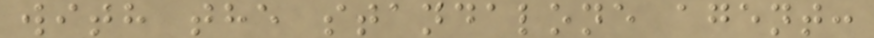with the standalone agent:
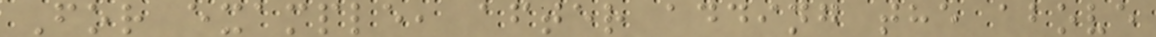For example, after adding the above
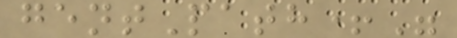gentPath+"
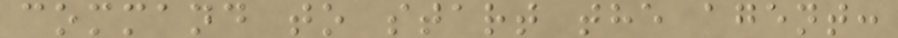command to start the agent:
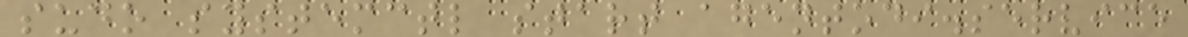sudo systemctl start agentodi.service
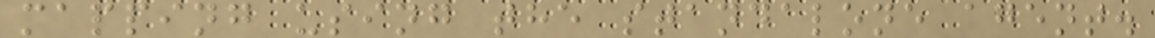mapping using the standalone agent.
